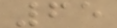65
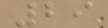29
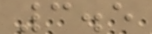3.5
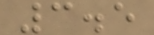3.5
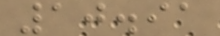10.91
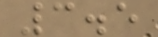3.5
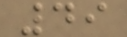49
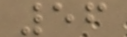56
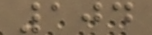104
